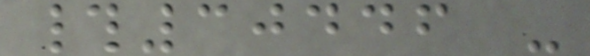#30446 -
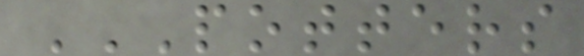POTTERS
